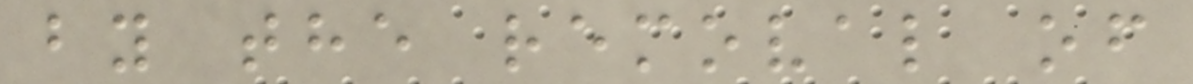by the removal of
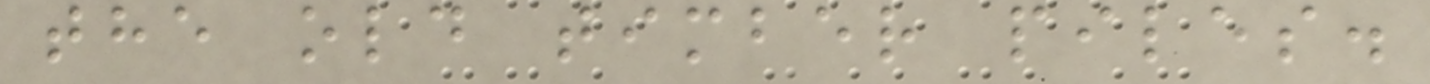the old timber piles.
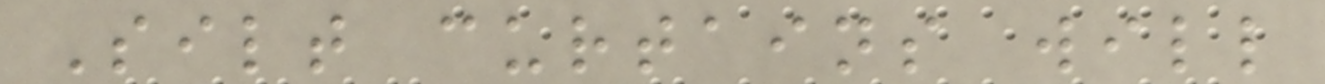Silt curtains will
